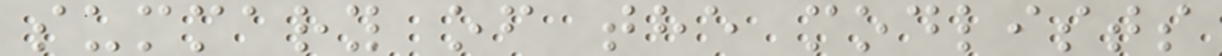summary of the modlists
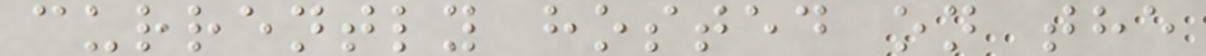currently hosted on the
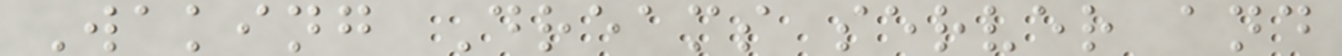Waking Dreams server and
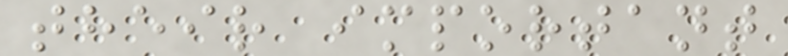their important
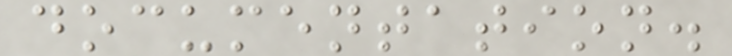documentation.
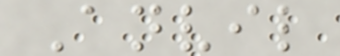Anvil
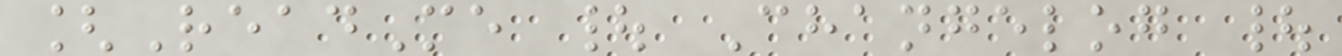[ReadMe | Changelog |
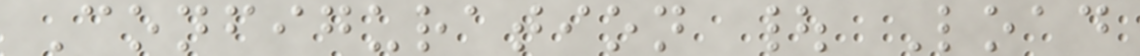Configuration | Load
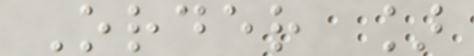Order ]
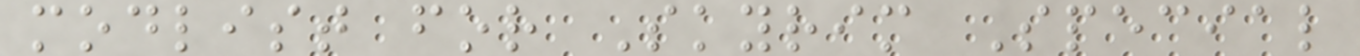modlist for Skyrim Special
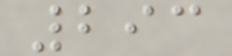293
